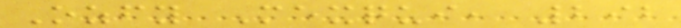Ozfy Mexqui, 292
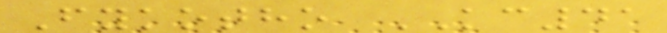Fykotho KC41
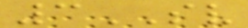3SV
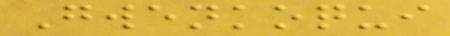Gwenkoqui
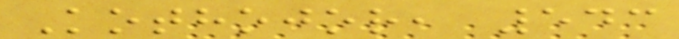Kothojor, 543
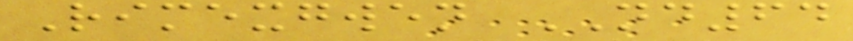Rimexgwen ND64
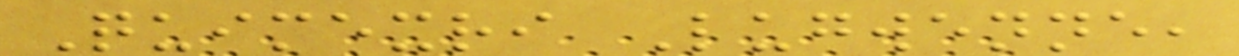Quimexri Lugwenne,
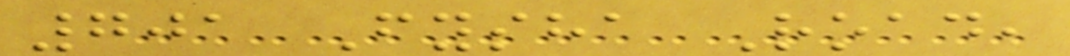701 Fysha Road,
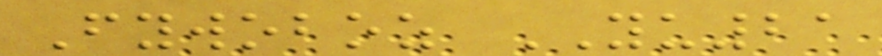Fywoboz YU21
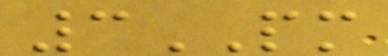3PM
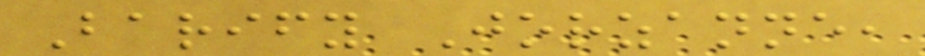Barify Jorzanne,
